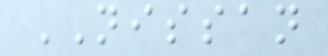NISSAN
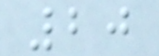20
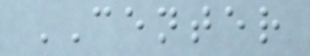CENTER
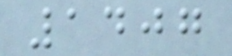1407
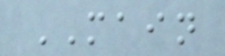MAIN
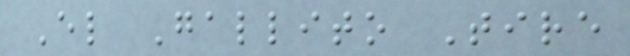El Gallito Tire
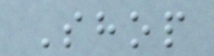Shop
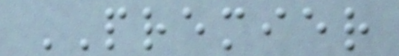PREMIER
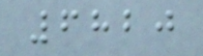6820
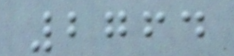2764
